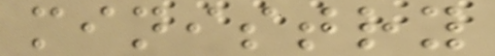ministry
